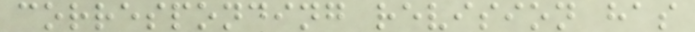corresponding revision has
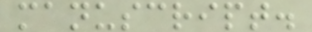manuscript.
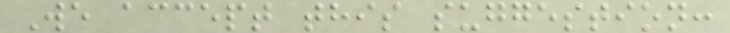We accept this suggestion:
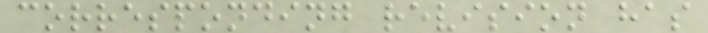corresponding revision has
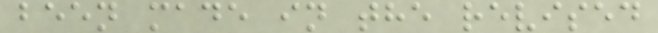been made in the revised
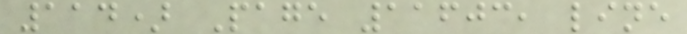114) Page 11603, line
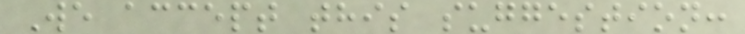We accept this suggestion:
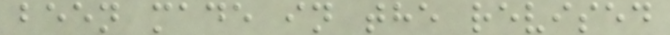been made in the revised
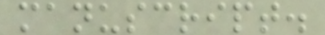manuscript.
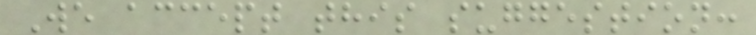We accept this suggestion:
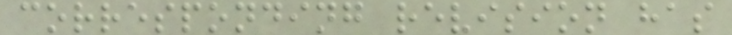corresponding revision has
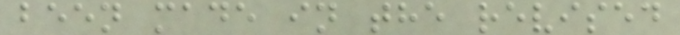been made in the revised
